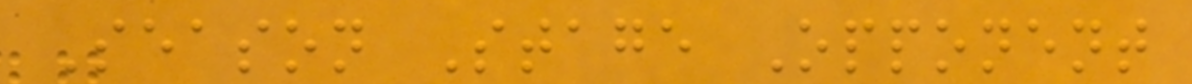Season Stage Opponent
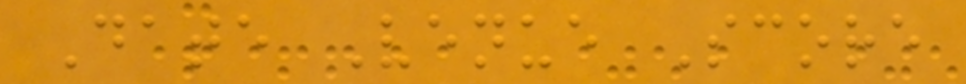Date Venue Score
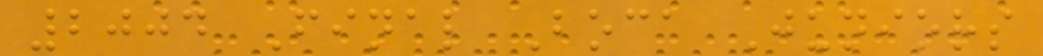2004 Final Boca Juniors
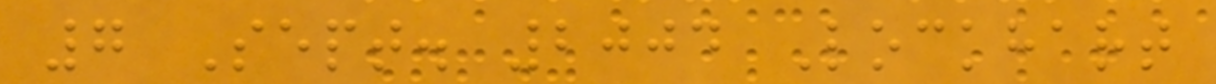7 Sept. 2004 Lockhart
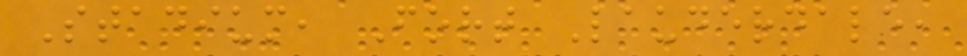Stadium, Fort Lauderdale,
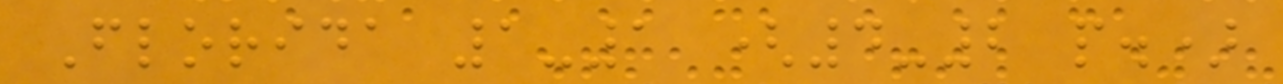Florida 1-1 (4-2 p.)
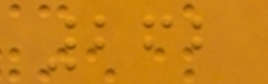262
